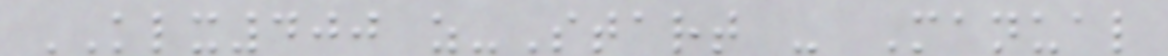KLX400 z-Start - Manual
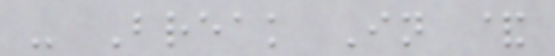- Break In &
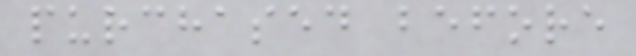purchased before
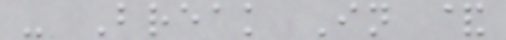- Break In &
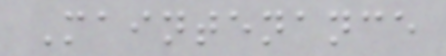Maintenance
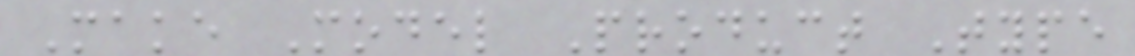Make Model Product Type
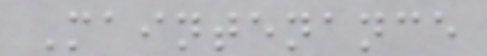Maintenance
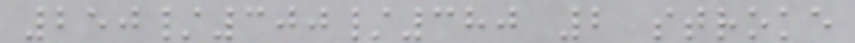250/300/380 2 stroke
